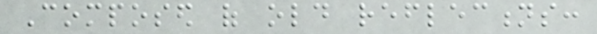Composed of old reflections:
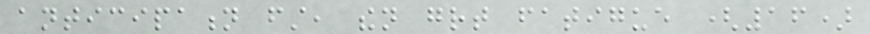anticipation first, then great fatigue (16)
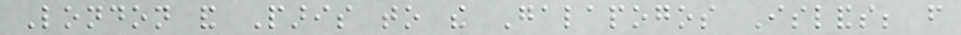London and Paris to the Galapogos Islands; from
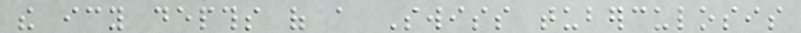the icy depths of a Swiss tuberculosis
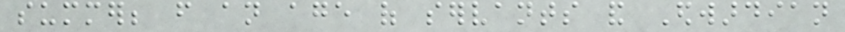summer; from an age of servants and Edwardian
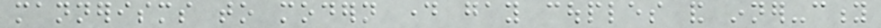mannerisms to modern day gay couples and inner-city
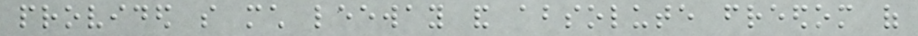provided so much leeway and absolute freedom of
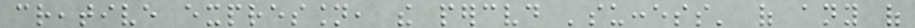creative expression, the perceived 'success' of any of
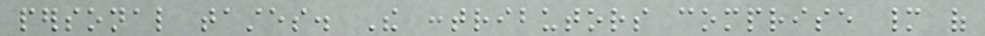personal tastes. The contributors comprise many of
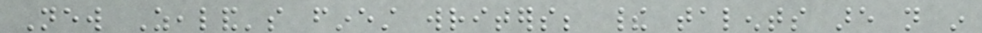New Zealand's finest writers; their talents are not in
